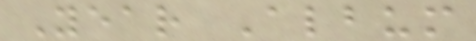Year Album
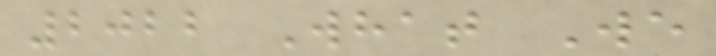2022 What We
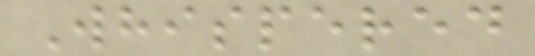Whispered
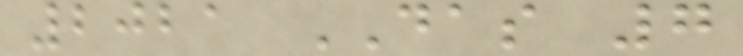2021 DAS 7
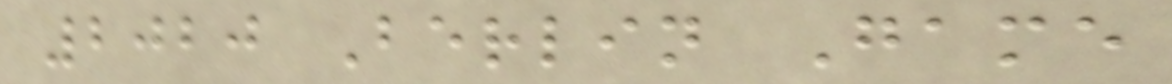2020 Berlin Game
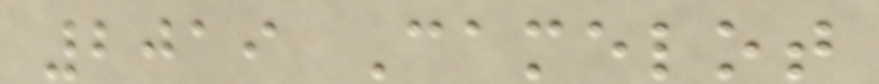2019 Camelot
